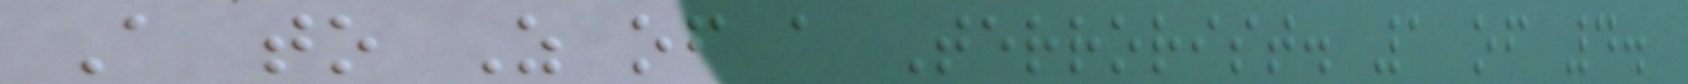A to Z of a Terrorist. 1 of 4.
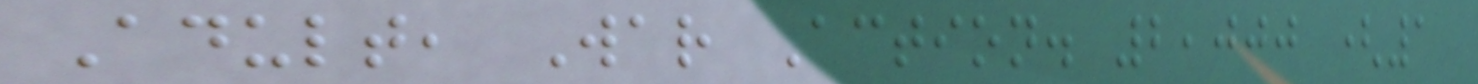Adult, War Action. 2,000 (1
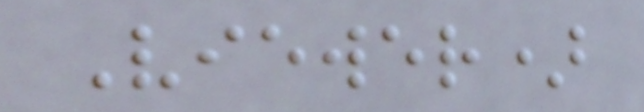Viewer)
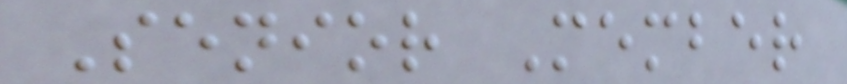Senior Member
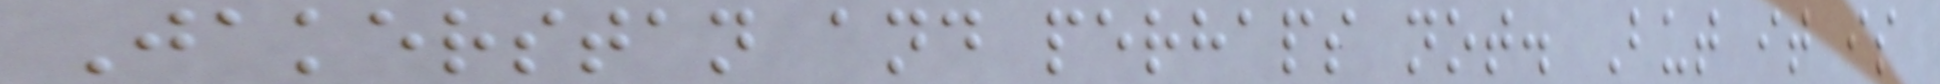Jakerstan and perhaps not. But it is
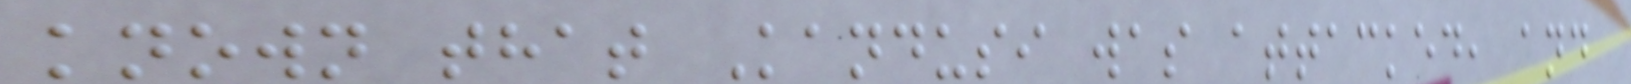known that Kandusi was attacked, and
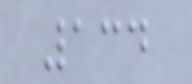134
